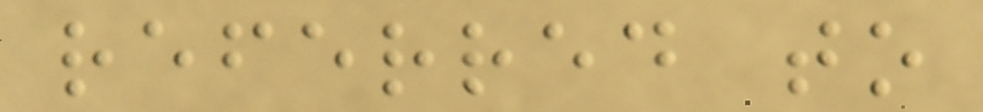referred to
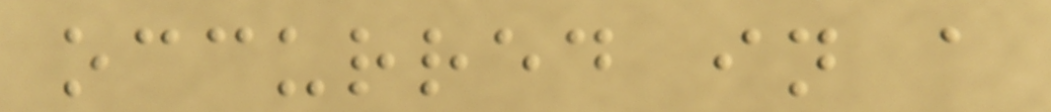occurred in a
